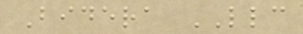Bidera LLC
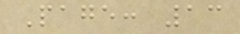Page: 13
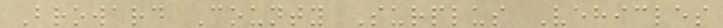Broward County Surplus Vehicles
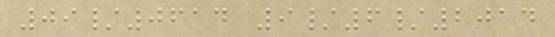09/0614 9/6/2014
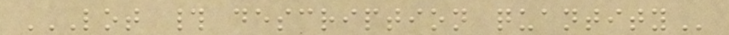LOT # DESCRIPTION QUANTITY
